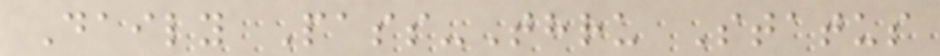Daily Pass-Thru Status
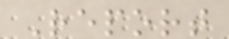Report
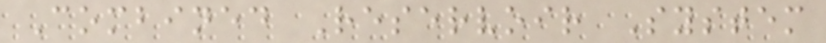Combined Reservoir System
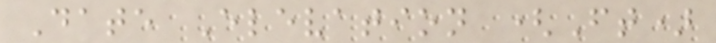Date Elevation (Ft)
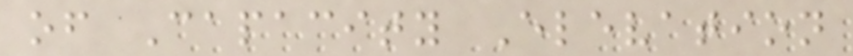of Capacity Elevation
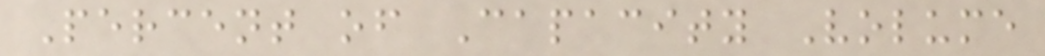Percent of Capacity Volume
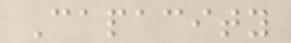Capacity
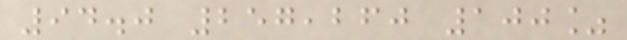94.0 257,260 100%
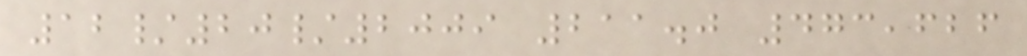12/20/2009 211.0 473,626
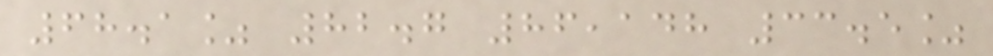68.1% 82.7 86,148 33.5%
